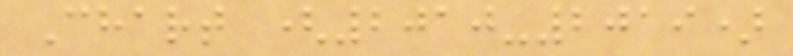Chart (2010-2019)
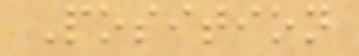Position
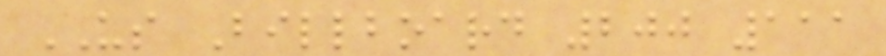US Billboard 200 111
